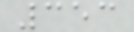353
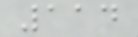114
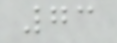73
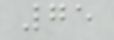75
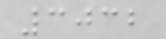3032
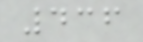436
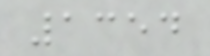1354
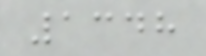1348
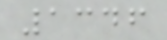1346
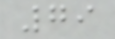79
